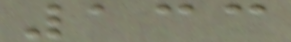133
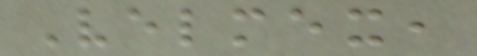Velmex,
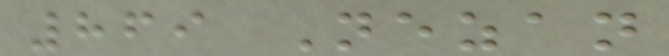869 Nezan
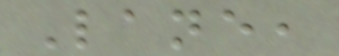Lane,
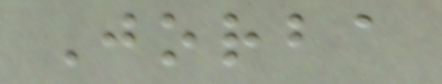Jorba
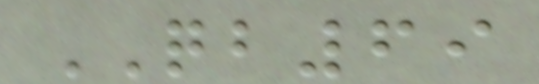QB69
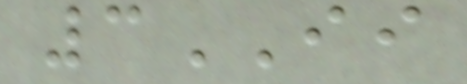3II
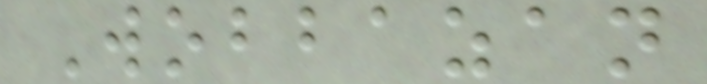Wobbazan
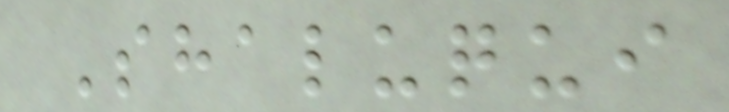Shaluqui
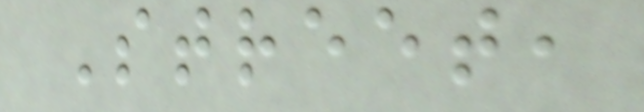Street,
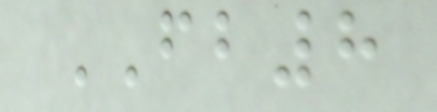FB8
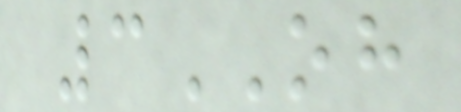3OH
